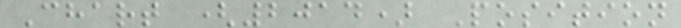Chart (2014) Position
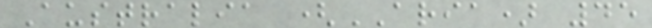Australia (ARIA) 45
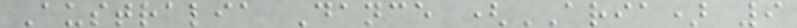Australia Dance (ARIA) 9
